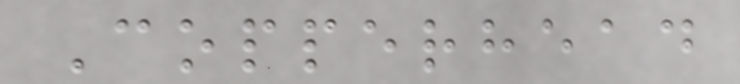Copperhead
